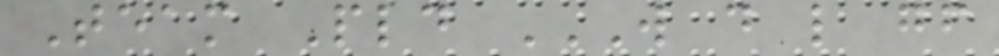Team Pld W D L GF
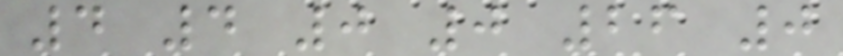4 4 0 0 26 0
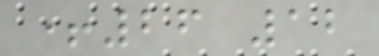+26 12
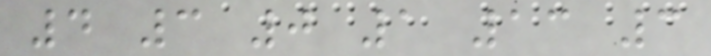4 3 0 1 13 3
